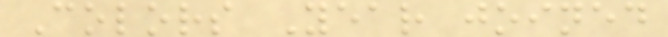Colors Year joined
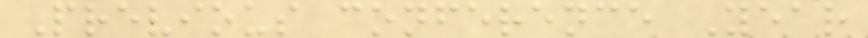Previous conference Year
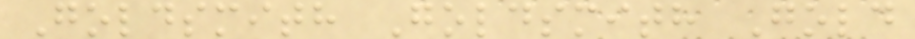Goldsmith Goldsmith Gold
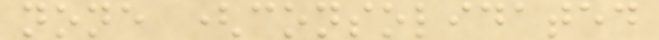none (consolidated
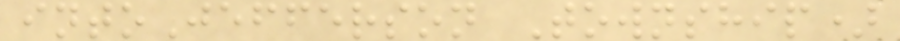intoJefferson Township)
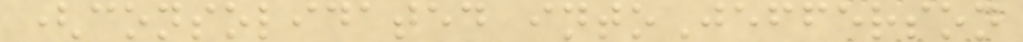(consolidated intoJefferson
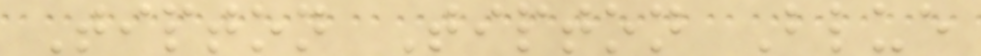Tipton Tipton Blue
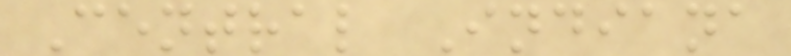Central Indiana
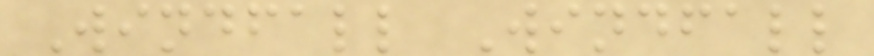Windfall Windfall
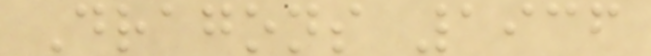Dragons 1936
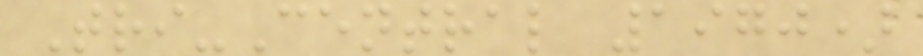Tri-Central 1970)
